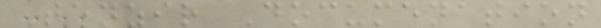Tenzir Documenation
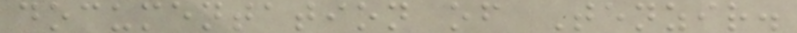documentation of Tenzir.
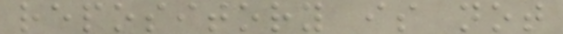repository is not
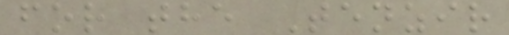for the Tenzir
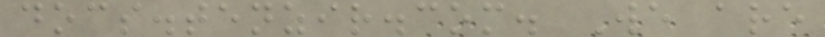docs.tenzir.com. We are
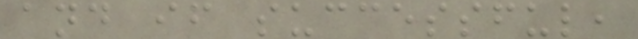and if successful,
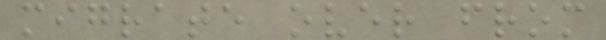migrate over from
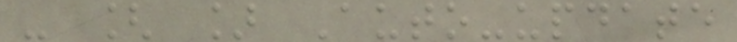- [ ] Auto-update
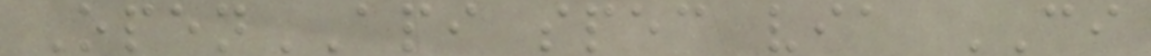OpenAPI spec via CI
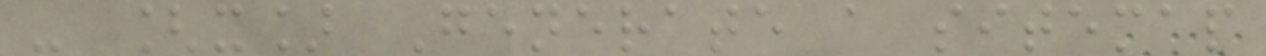- [x] Generate a sitemap
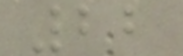22
